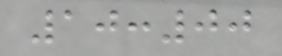10:00
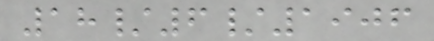18/6/1906
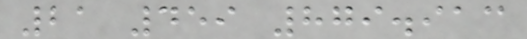21 459 879.913
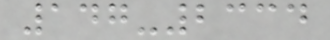147-2334
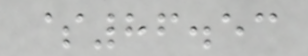$86.53
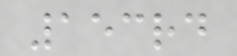153rd
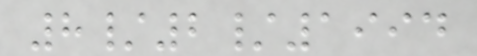8/2/1994
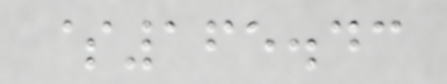$165.43
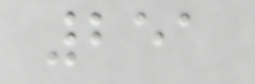251
